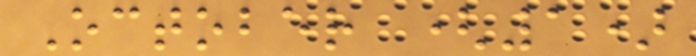October (1)
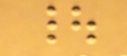|
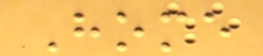Home
